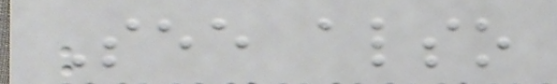See also
